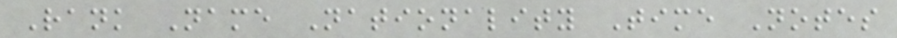Rank Name Nationality Time Notes
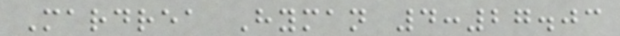Mardrea Hyman 4:27.03
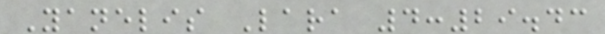Yanelis Lara 4:29.43
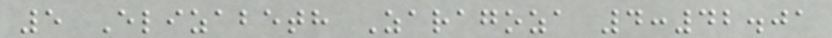5 Elizabeth Zaragoza 4:42.01
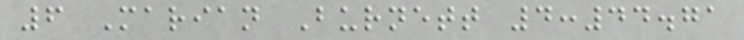6 Marian Burnett 4:44.71
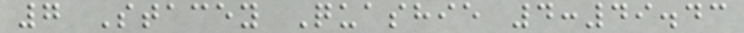7 Stacey Quashie 4:49.43
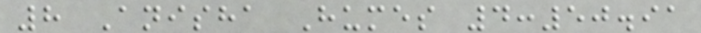8 Anisha Humes 4:50.91
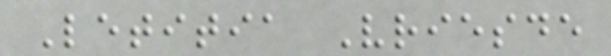Letitia Vriesde
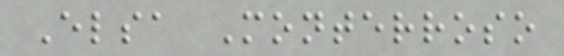Elsa Monterroso
